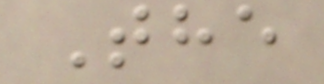The
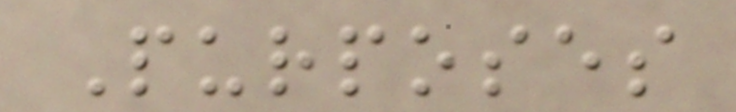Purposes
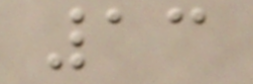13
